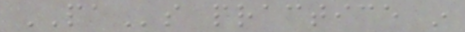PAs practice in
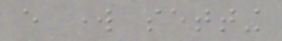every work setting
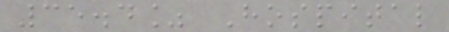35.4% Hospital
